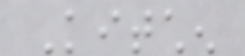Kitchen
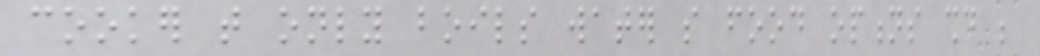cooker that only boils water so food options should be
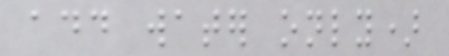add water only)
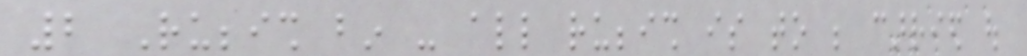2 Rubbish bin - all rubbish is to be carried out
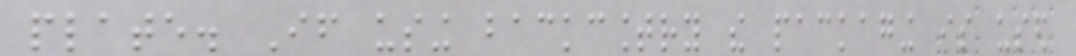plate. If using backcountry the packaging is used
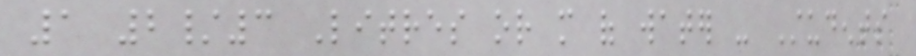1 2/3 Litres or more of water - Students
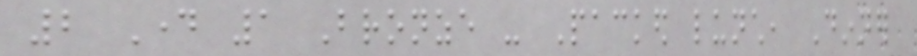2 Day 1 Bronze - Packed lunch, Dinner
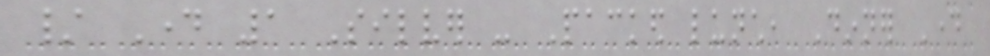/ Day 1 Silver - Packed lunch, Dinner Day
